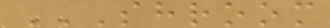SHROOM
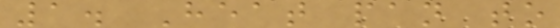1. Heat pan to
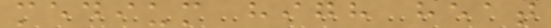medium high heat
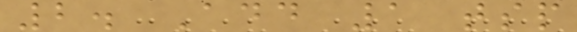2. Add 1 tsp
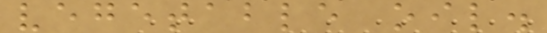vegetable oil.
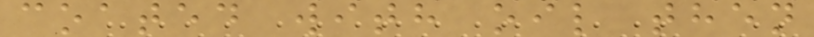coated with oil then
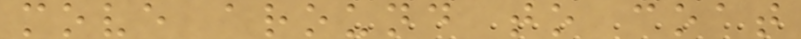move around to coat
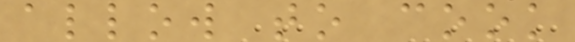allow to cook
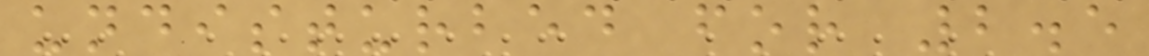undisturbed for 2.5
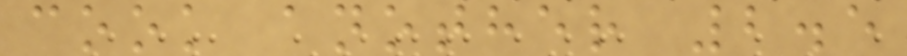cook another 2.5
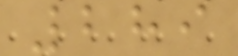289
